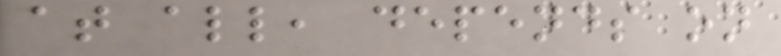at all, depends on
